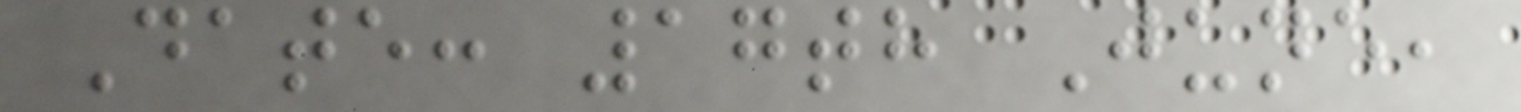Date: 17th June,
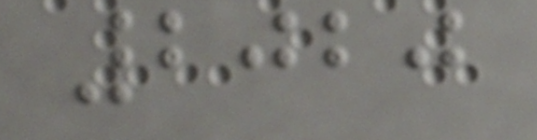2020
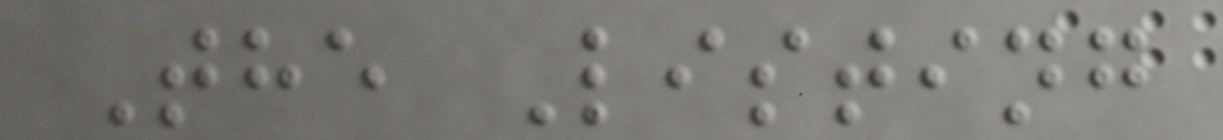The Listing
